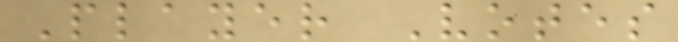Player Votes
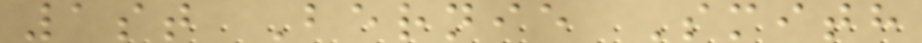1st Bernie Smith
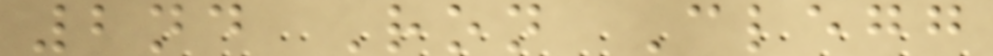2nd Ron Clegg
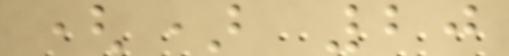() 20
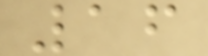16
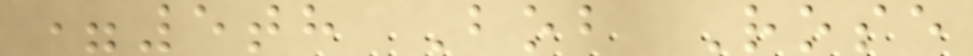=5th Bob Rose
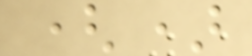()
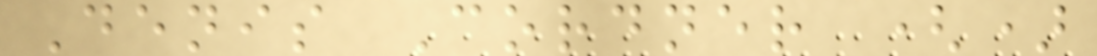Denis Cordner ()
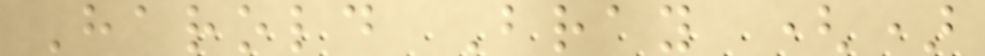Harold Bray ()
